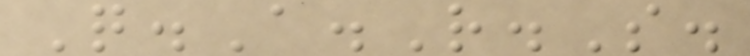Q.A.R.S.
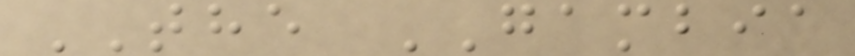THE GAMBIA
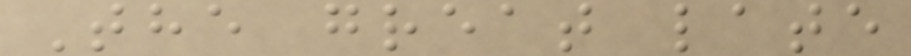The great late
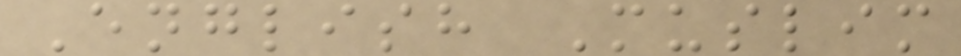English Muslim
